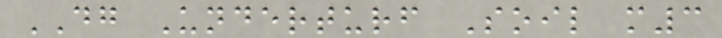DG Underturf Soil m3
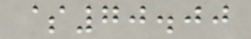$70.00
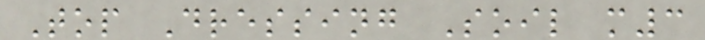Top Dressing Soil m3
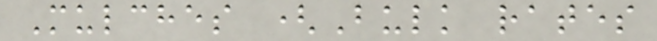Mulches (Bulk rates
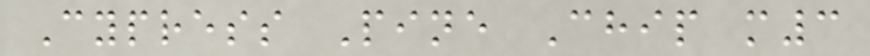Cypress Pine Chip m3
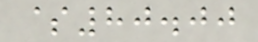$80.00
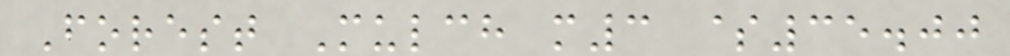Forest Mulch m3 $35.00
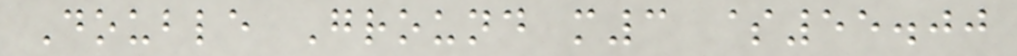Double Ground m3 $55.00
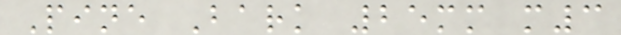Pine Bark 25mm m3
